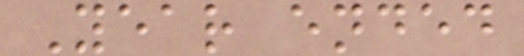Year ended
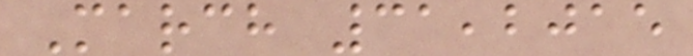March 31,2015
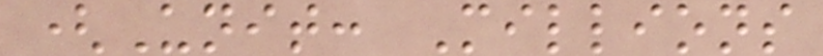(Unit: Millions
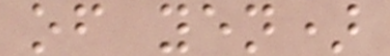of yen)
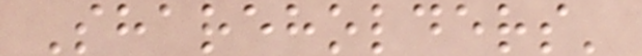Shareholders'
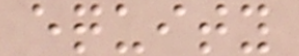equity
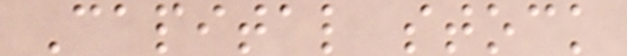Capital stock
